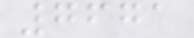7671
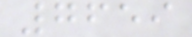7659
